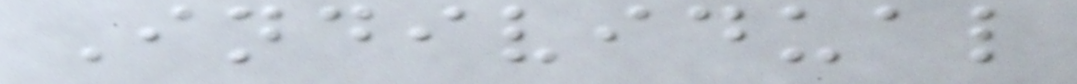Individual
